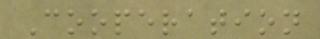Cooperation
